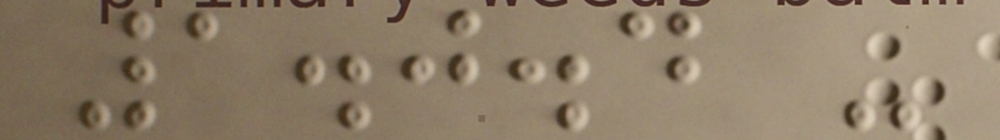1.0.4 -
